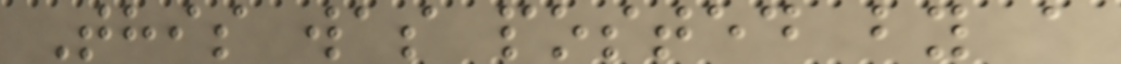This was posted by a
